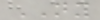NY
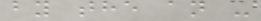by the an -
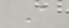A
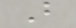B
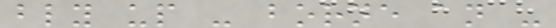bly up - borne an -
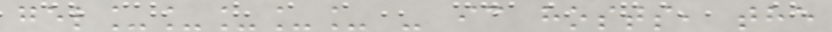gel_____ - ic hosts, the
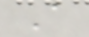A
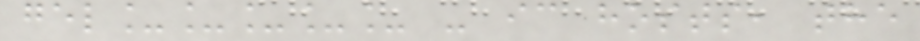gel_____ - ic hosts, the
